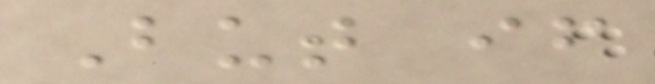But if
